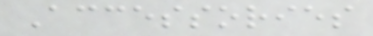Accessories
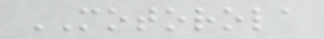MOTOROLA
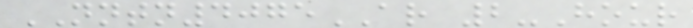NNTN4075AR 2-Hour
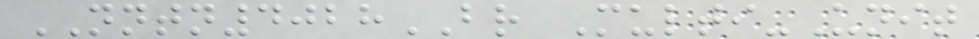NNTN4028BR Multi-Unit
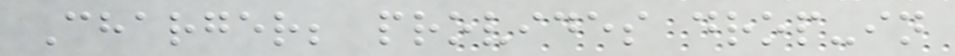Charger; provides drop-in
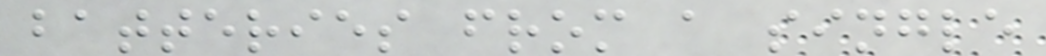batteries from a single
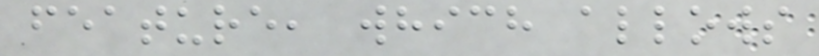feature, which allows
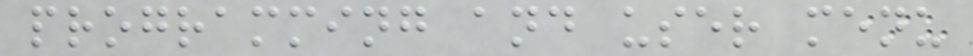programming and user menu
